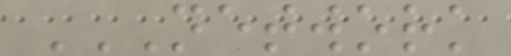NETWORK
